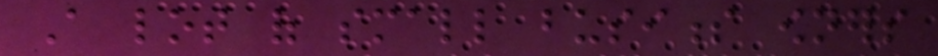A lot of small business owners
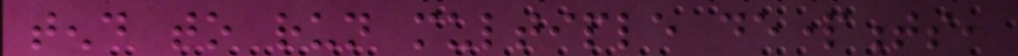tend to run multiple departments,
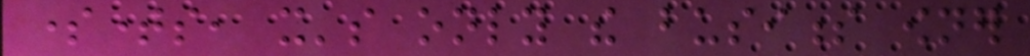sometimes, it's only the business owner
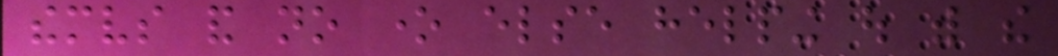themselves and no one else helping out with the
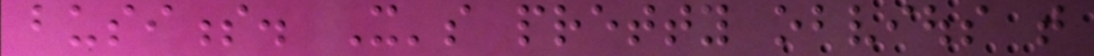business. It's pretty obvious that
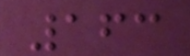163
